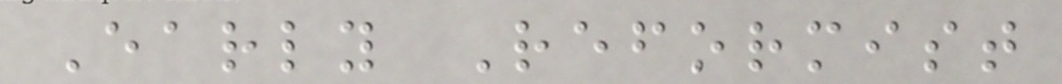Early Reformist
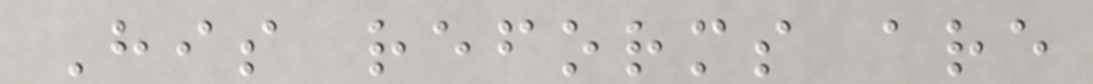His reforms are
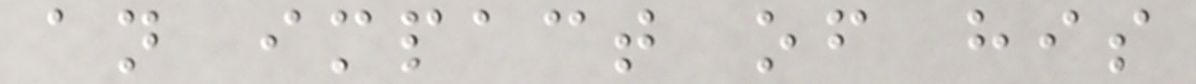an impact of his
